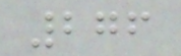276
